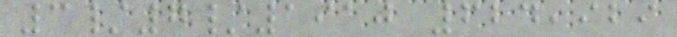3/7/1910 624,929
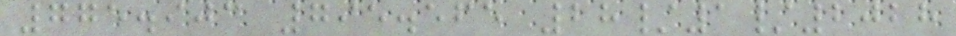775.903 795.565 28/1/2028
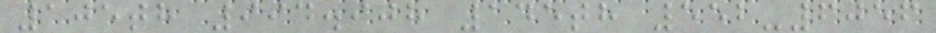105th 994.908 145th 552-6056
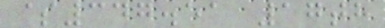$347.51 17th
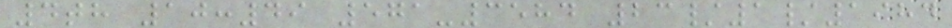4th 10:49 571-3584 23/1/1984
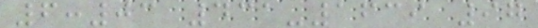6:03 431-1639 97
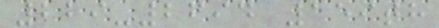229-2694 159th
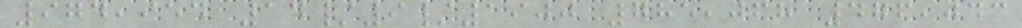974,954 14/9/1900 785,068 476,043
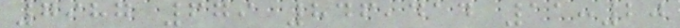7987 679 846,414 11:20
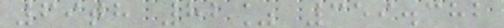69th 82% 359.382
